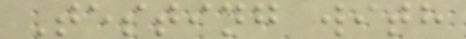Testing with
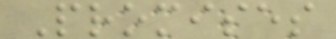Promises
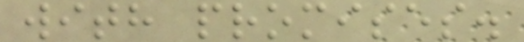with promises.
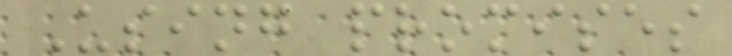Using promises
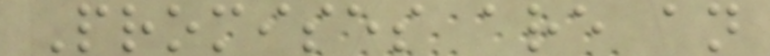Promises are an
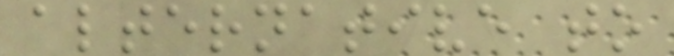alternative to
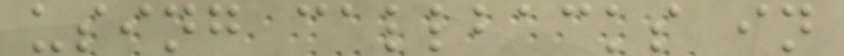using callbacks in
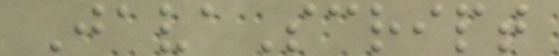JavaScript
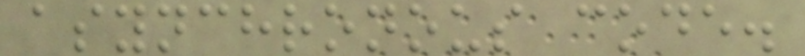asynchronous code.
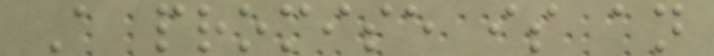A promise is an
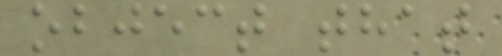object that
